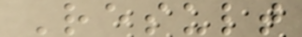Result
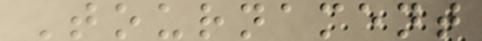Tournament
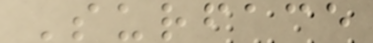Surface
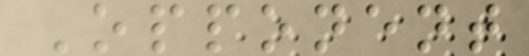Opponent
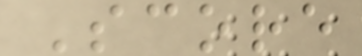Score
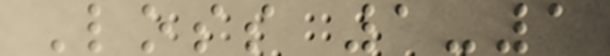Loss 1-1
